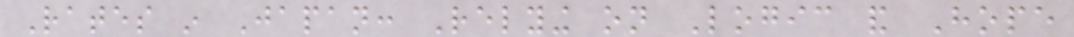Rates in Japan: Relying on Logic and Hope
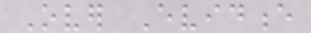Over Evidence
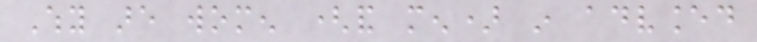Why are women (and men) in advanced
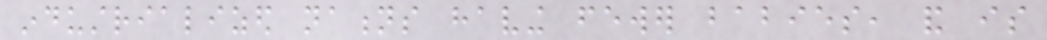industrialized nations having fewer babies, and is
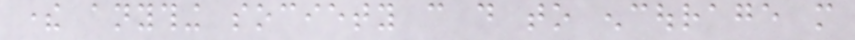there anything society can do to encourage more
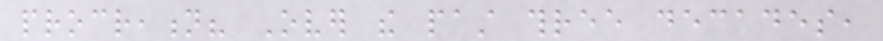procreation? Over the past three decades,
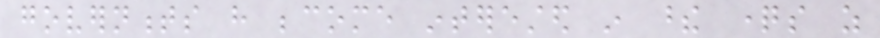governments have become interested in these questions as
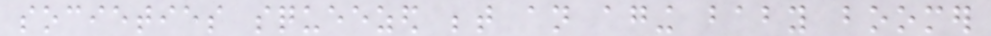societies squeezed between an aging baby boomer
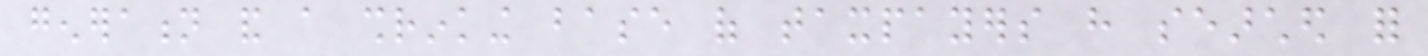generation and a shrinking base of taxpayers have searched for
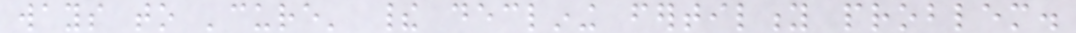ways to 'cure' their declining fertility problem.
